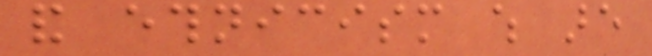and ethnicism which are
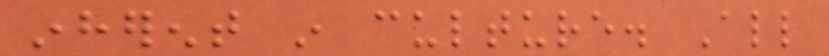inherent in culture. All
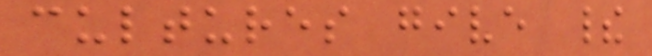cultures give their
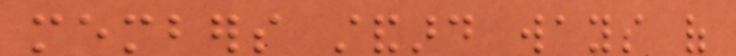members standard ways of
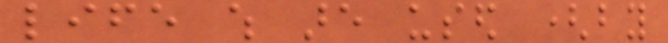life which are used (by
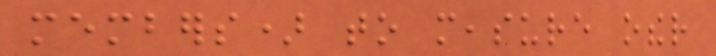members) to measure other
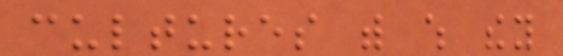cultures with which they
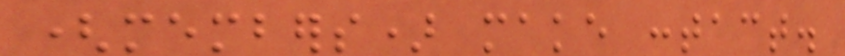(members) make contact.
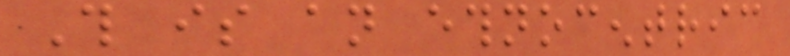This is an ethnocentric
